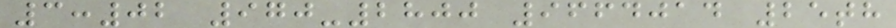3:02 970-2800 9664014 25th
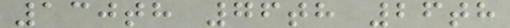130th 76th 26th
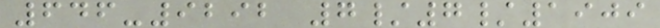646-9292 7/7/1909
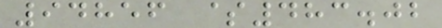94856 $483.02
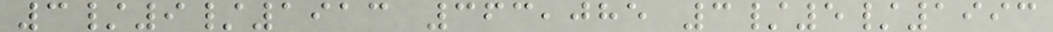3/9/1913 363,085 3/5/1993
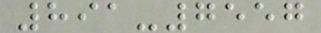891-7557
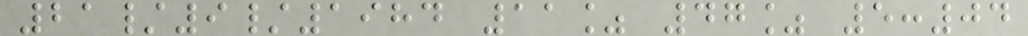21/9/1984 11% 47% 5:04
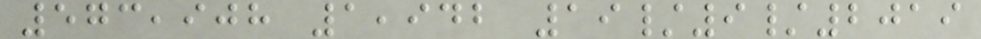573,908 1,942 19/9/2019
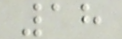18
